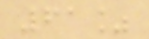61%
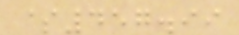$457.99
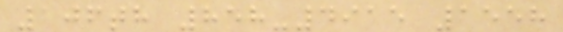106th 858-4915 1558
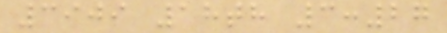3909 18th 3:27
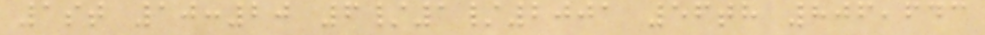1st 10:20 6/1/2001 56th 806,643
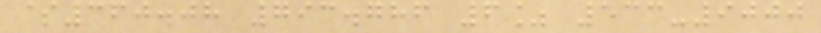$360.08 793.786 6% 533-9000
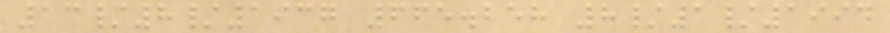13/8/1937 665.258 8/1/1994
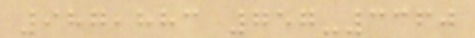987,883 757-3360
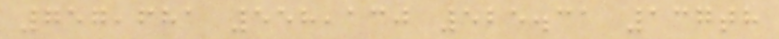757,681 558,130 525.31 137th
